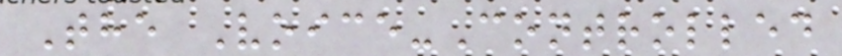The Voice-Controlled
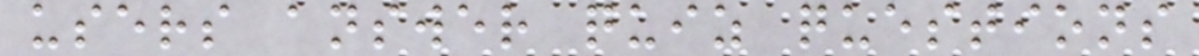users answer quiz questions
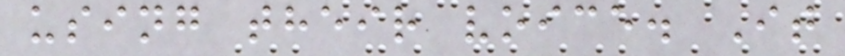using their voice. It
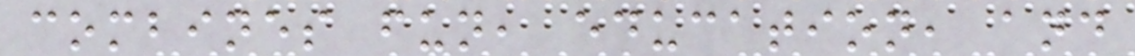combines fun, education, and
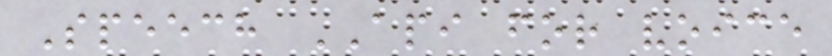Speech API for voice
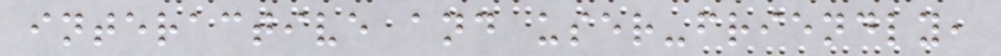interactive and user-friendly,
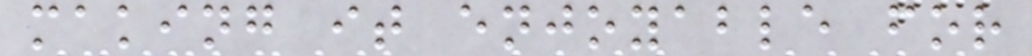making it enjoyable for
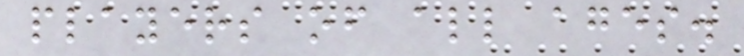players of all ages.
